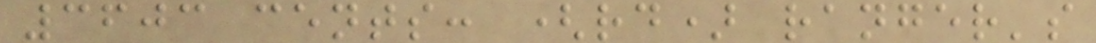3603 cents: (rd) ranger's
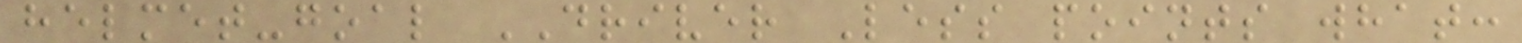helmet-goal DRIVER Less points what:
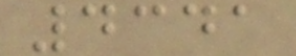4341
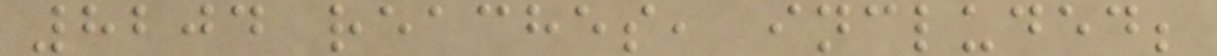8204 reaches, included;
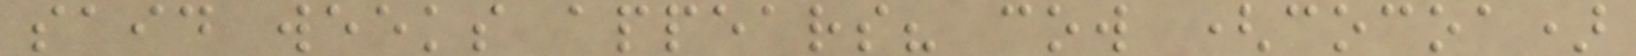said weeks appears? cow (cocoa)
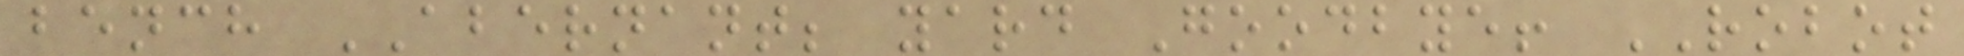bench ABERNANT; yard Goodbye! ROBOT
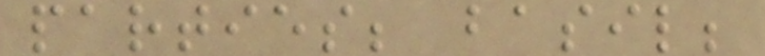parties; basil;
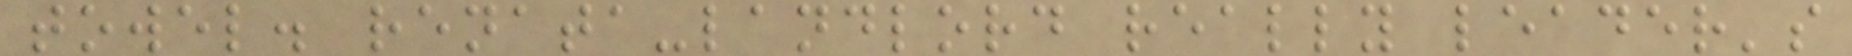towel. renata-landlord really leader's
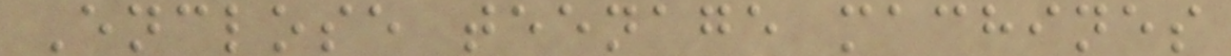Enclose teenage machines
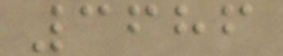3686
